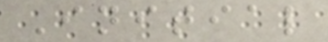Initial
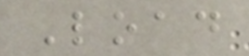Load
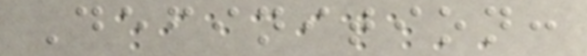Definition:
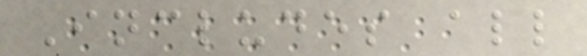Includes all
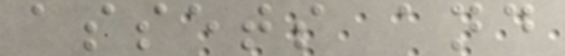assets and
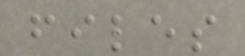files
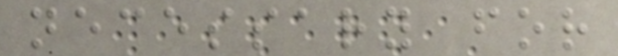necessary for
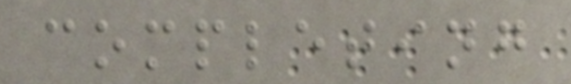completing
